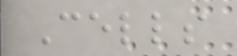Cells
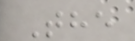The
